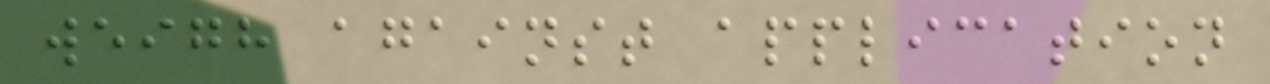weigh against application
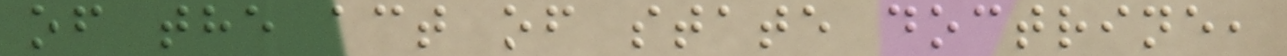of the act of state doctrine,
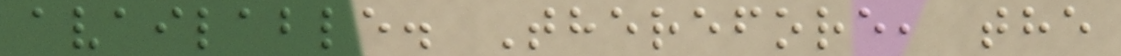available. Therefore, the
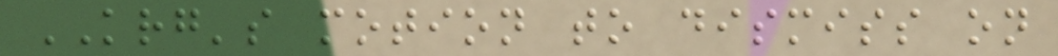KRG's motion to dismiss on
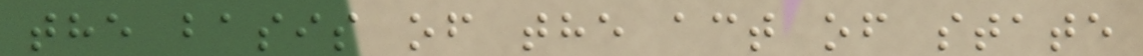the basis of the act of state
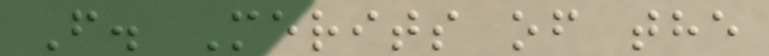F. Merits of the
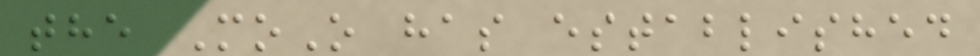the MoO has established
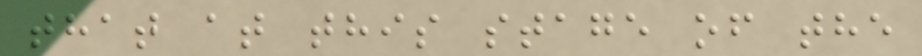that at this stage of the
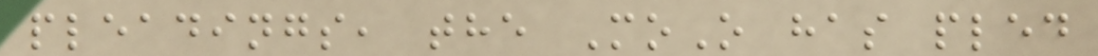pleadings, the MoO has pled
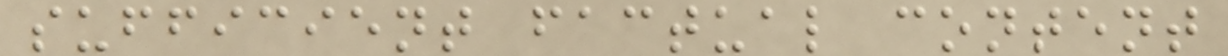sufficient factual content
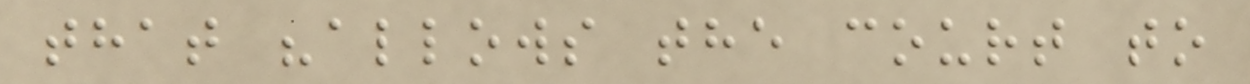that "allows the court to
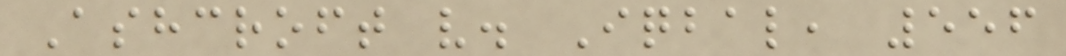Ashcroft v. Iqbal, 556
